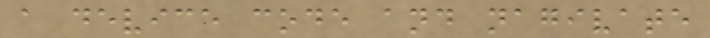a device code and nagivate
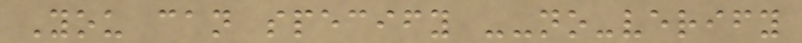You can specify --no-verify
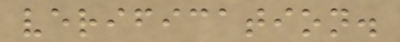verification.
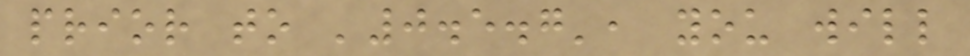prior to '0.5.7', you will
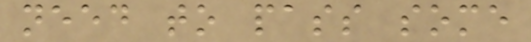need to pass some
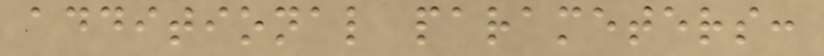additional parameters:
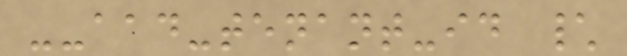--aad-tenant-id \
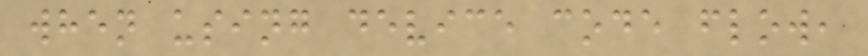when using device code flow,
